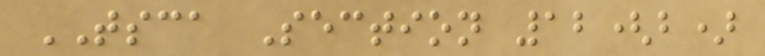TSCA Section 12(b)
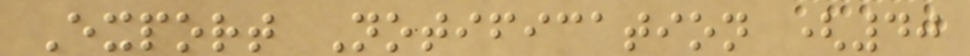Export Notification (40
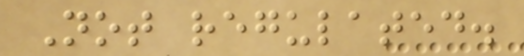Not regulated.
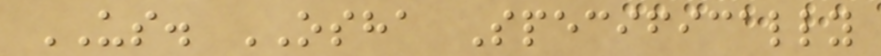US. OSHA Specifically
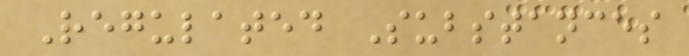Regulated Substances
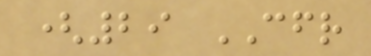(29 CFR
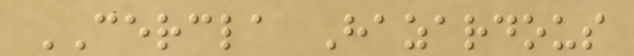CERCLA Hazardous
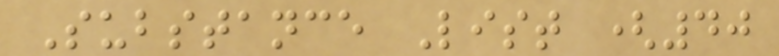Substance List (40
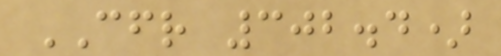CFR 302.4)
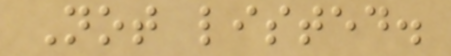Not listed.
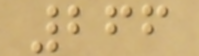266
